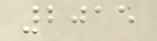2015
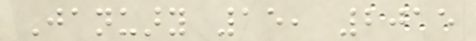January 15, 2015
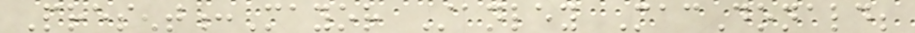Present:Mayor Stanley MacDonald;
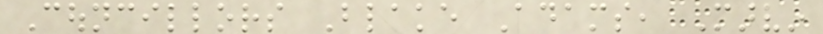Councillors Blake Adams, Marvin
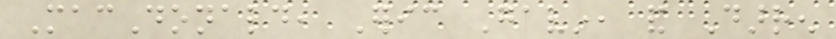MacDonald, Eric Gavin, and Darren
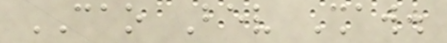CAO Bev Shaw.
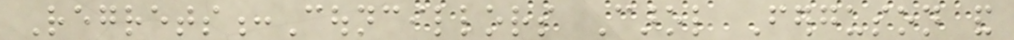Regrets:Councillors Carol Ferguson and
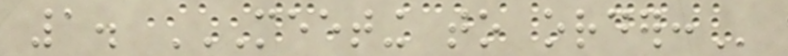1. MEETING TO ORDER:
